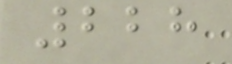228
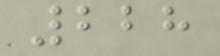228
